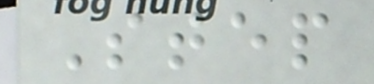Step
